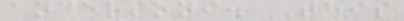andersoni. This
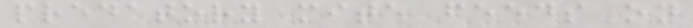predatory mite feeds on
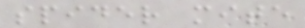spider mite
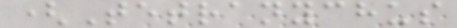(Tetranychus
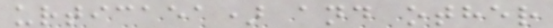urticaea) and other
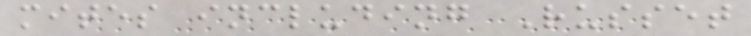mites including Russet
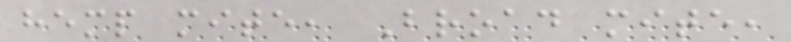hemp mite, Broad mite,
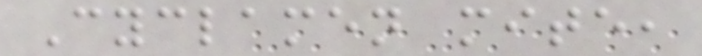Cyclamen mite,
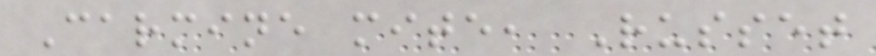Carmine mite, Russet
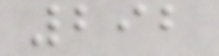292
